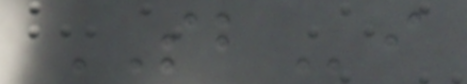SBi
